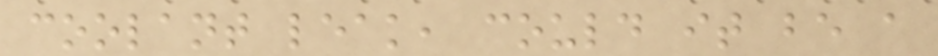coolant leak, could it be a
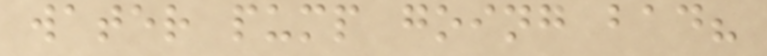water pump going bad?
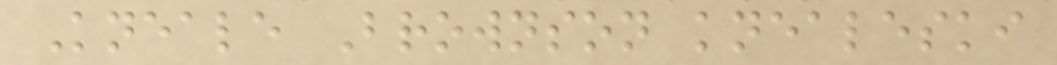Kneale Brownson knealeski
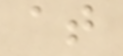at
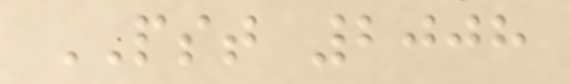PST 2008
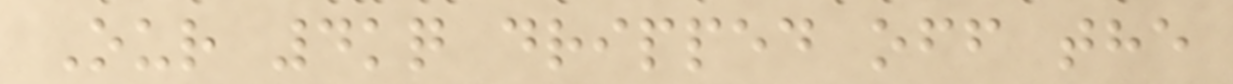Our 4kq dripped off the
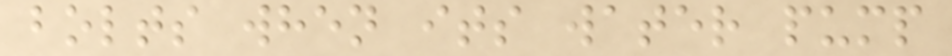bolts when its water pump
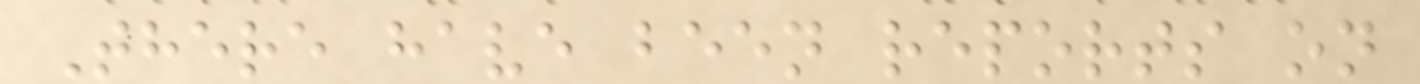There have been reports on
